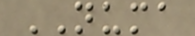NUMA
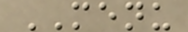MENU
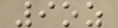9oz
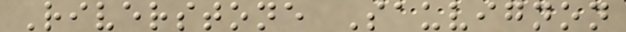Riverstone Sauvignon
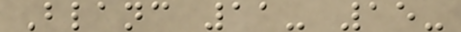Blanc 11- 15-
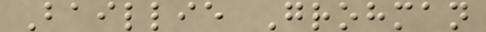Baillie Grohman
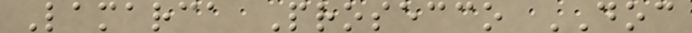Lamarca Prosecco DOC
